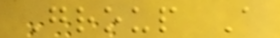Group A
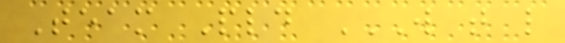Team Pld W T L
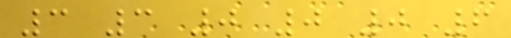3 3 0 0 0 6
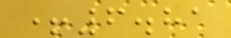+6.81
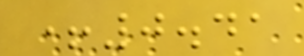+0.41
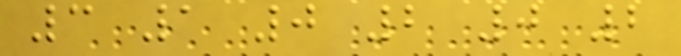3 1 0 2 0 2
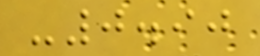-0.90
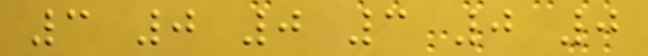3 0 0 3 0 0
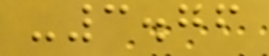-3.76
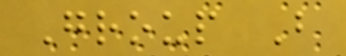Group B
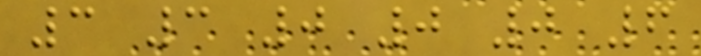3 3 0 0 0 6
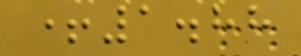+1.88
